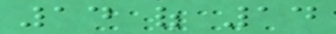14 of 14
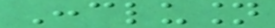Conclusion
